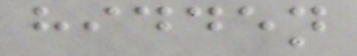hidden
